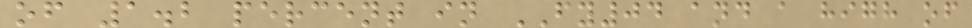of 1.2 percent in FY04 and a high of
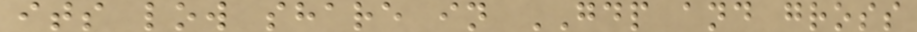its low share in GDP and gross
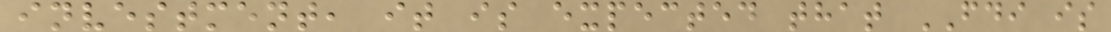investment, it is expected that FDI is
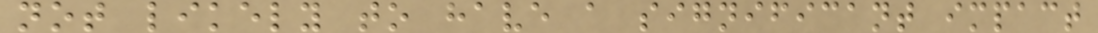not likely to have a significant impact
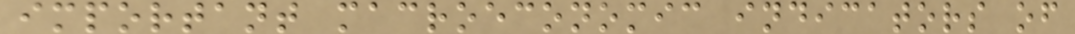important macroeconomic indicators of
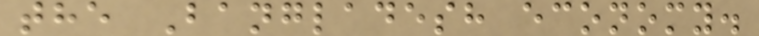the Bangladesh economy.
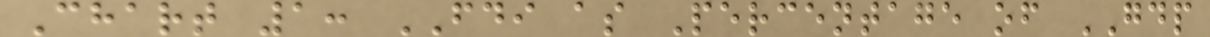Chart 1: FDI as Percentage of GDP
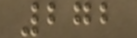272
